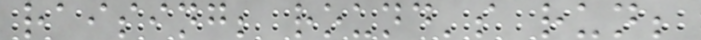raising; round's run;
